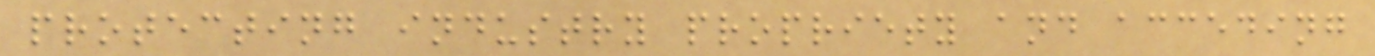protecting industry propriety and acceding
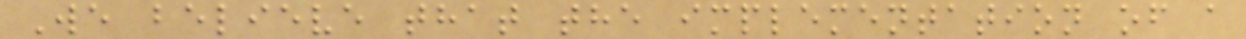We believe that the implementation of a
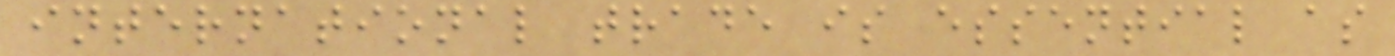international trade is essential as
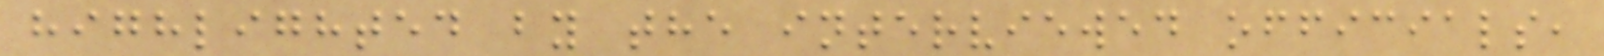highlighted by the interviewed officials,
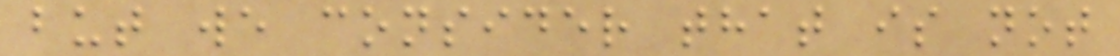but we consider that is not
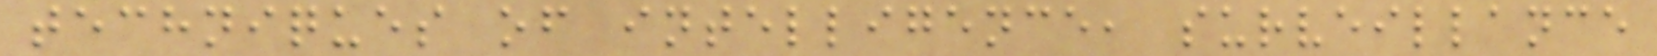techniques of intelligence, surveillance
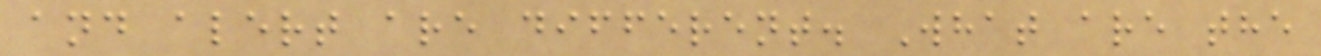and alert are different. What are the
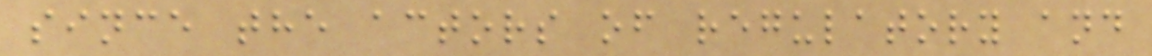since the actors of regulatory and
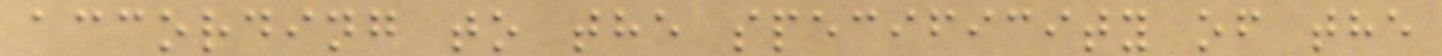according to the specificity of the
